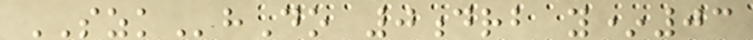SZKhDo 0drb y*03
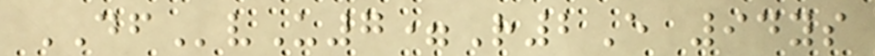DFvU7=R2E 94ys
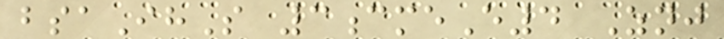bsaIhS 3cmeE4 Znj
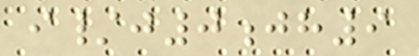i/j0jh9
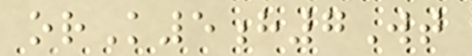orK5h7Wt
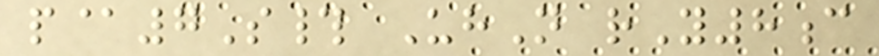p@7S# UhN rY8c
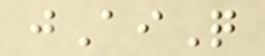jAiQ
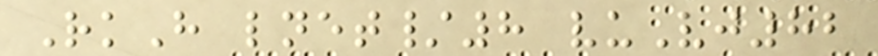RkH lnet/8 vuVj82
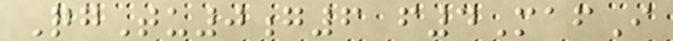QgTu0g6 f4MafI
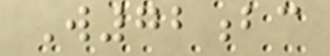W72bc
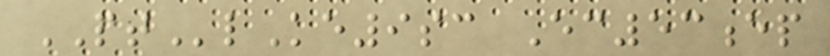PTlKe9sc Ec53ep
